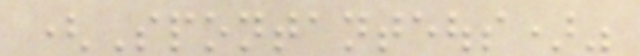(Spontanteous)"
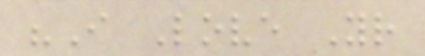"I Love Your
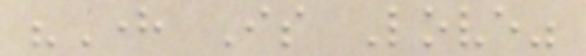"Here Is Love"
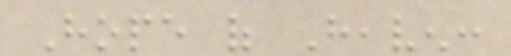Hope of Heaven:
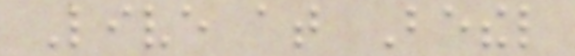Live at Bethel
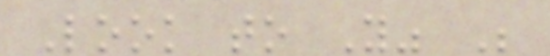Look to You" Be
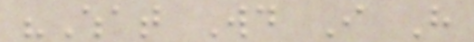"What Would I Have
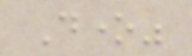Done"
